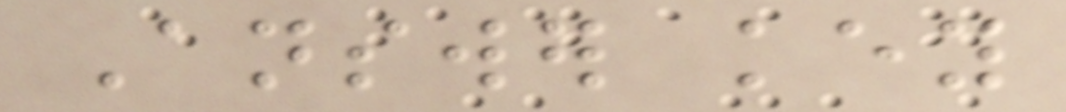Answer key
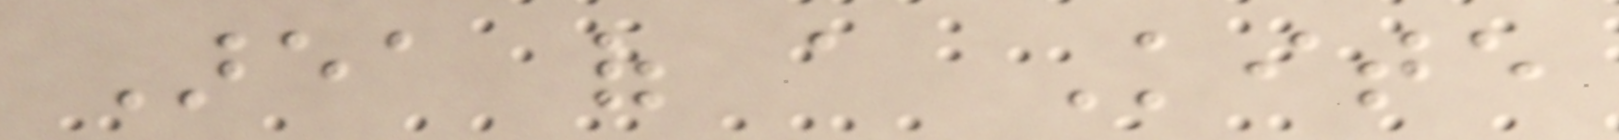Area of a Kite
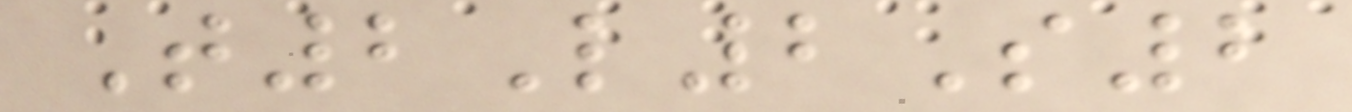T2L2S2
